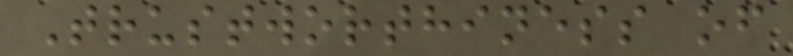Trustworthiness of
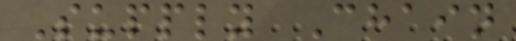Supply Chain
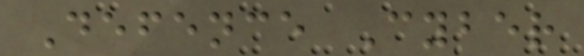Defence Cyber
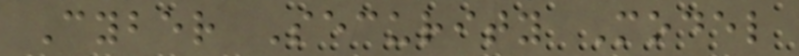Cyber Security Model
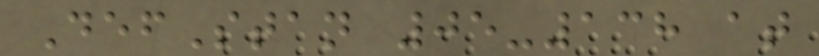DefStan 05-138 at
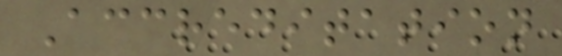Accreditation
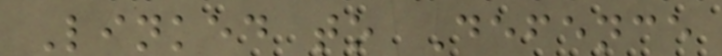Linked to Defence
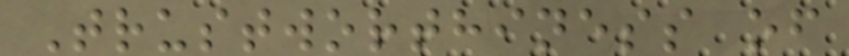Trustworthiness of
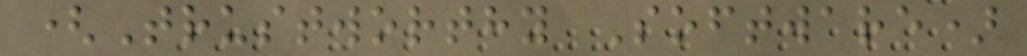(Trustworthy Software)
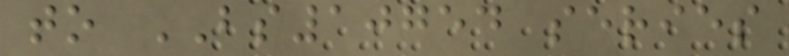to BS10754 series
